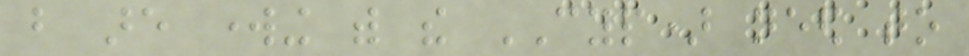but are working with the CYP) need to
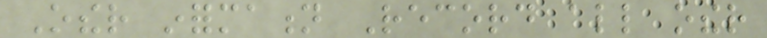Other information Record all other
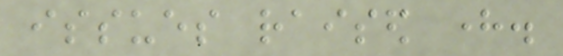issues raised here.
